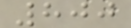800
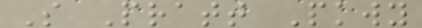S Pratt Pkwy
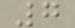7
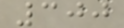300
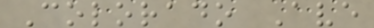Colorado Ave
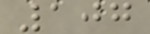107
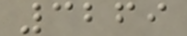3269
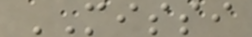MISSI
